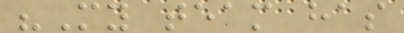"My team has
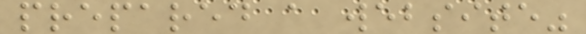prepared a website"
